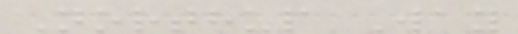Northup Way
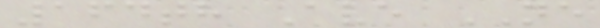164th Ave NE
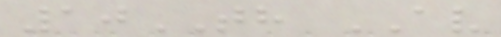10TH AV
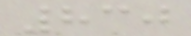830
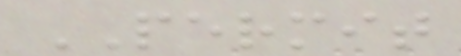PERMIT
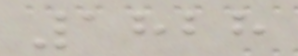1828
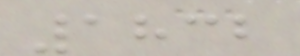1832
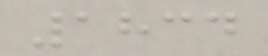1834
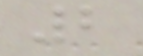2
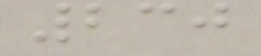230
